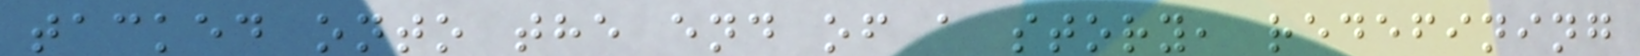tacked onto the end of a story, redefining
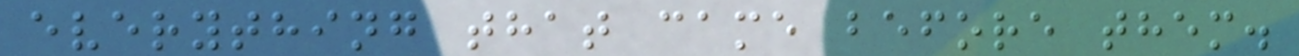everything that came before them.
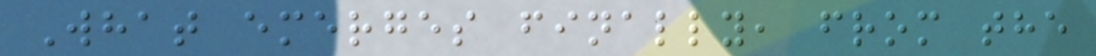What emerges finally, from the
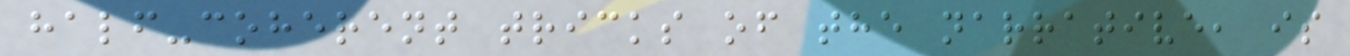half-coherent tricks of the narrative, is
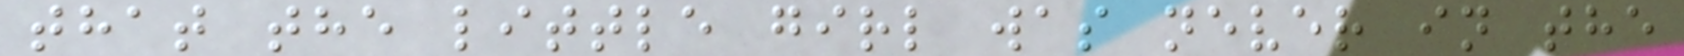that the little girl was never in the
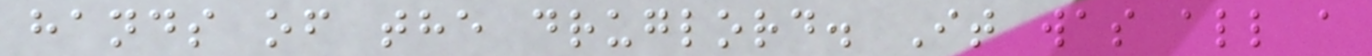hands of the druglord. It was all a
